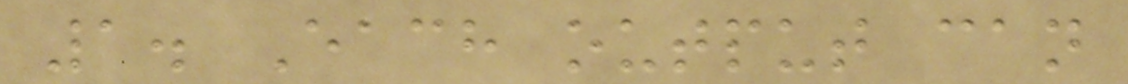1. Each output can
